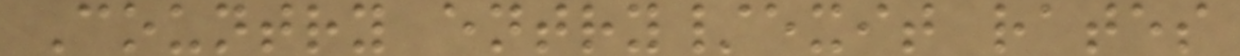Country entry/exit rates
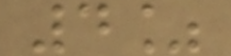4%
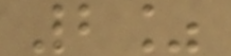2%
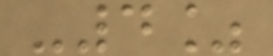-4%
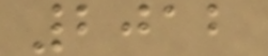2012
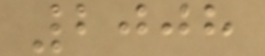2008
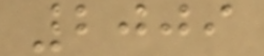2009
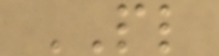PL
